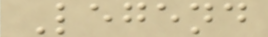Legend
